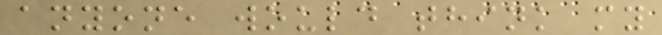anyone would think my
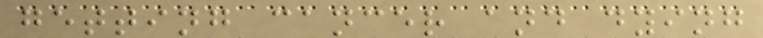getting cancer and dying
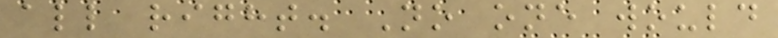all right. No one would
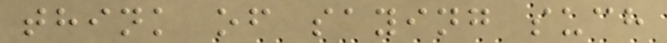think of saying such
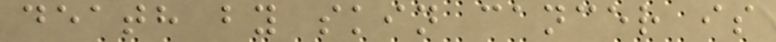death by skin cancer is
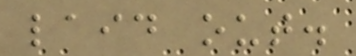laid out.
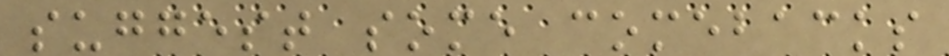suggest some comebacks
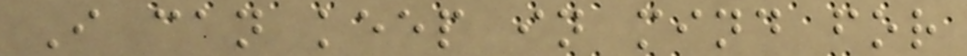I can keep in mind for
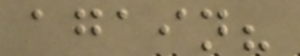again?
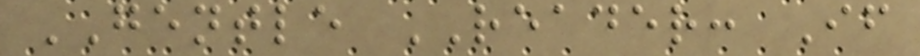GENTLE READER: If
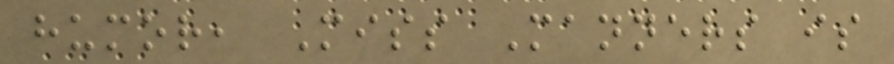humor, Miss Manners is
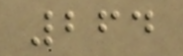264
